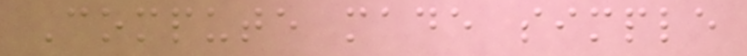Compute made simple
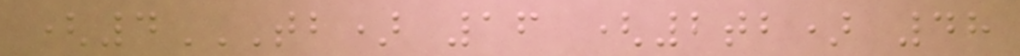(4TB) 16 (2TB) 48
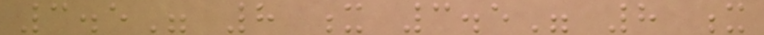3.5" 8 x 3.5" 8 x
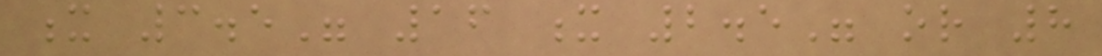x 3.5" 16 x 2.5" or 8
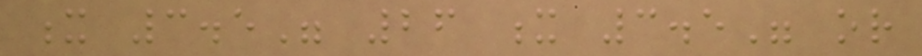x 3.5" 26 x 3.5" or
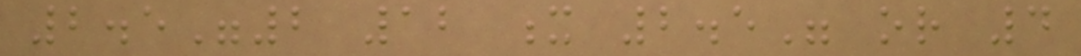2.5"2 12 x 2.5" or 4
